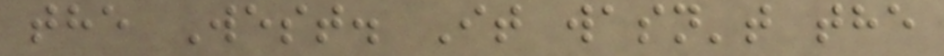the West. It wasn't the
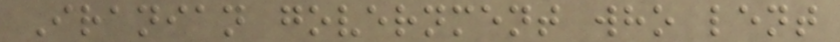Iranian government who lent
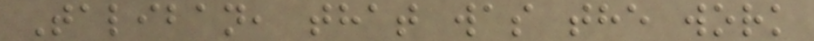Taliban, that was the work
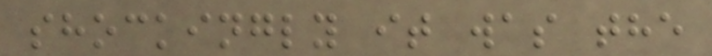shockingly it was the
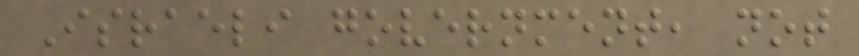Israeli government, not
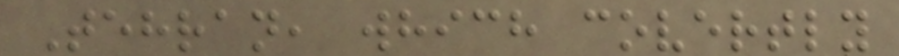Tehran, which covertly
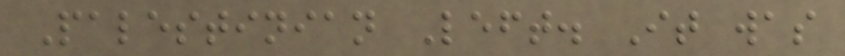Palestinian Left. It was
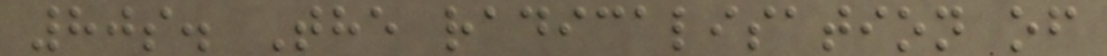80s. The radicalisation of
